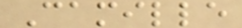Camille
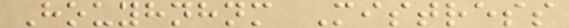Houyhnhnm Mistress
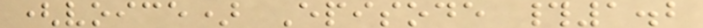(voice) Episode #1.2
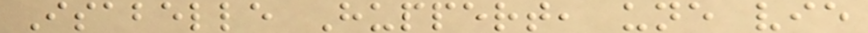Isabelle Huppert, une vie
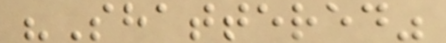"Shattered"
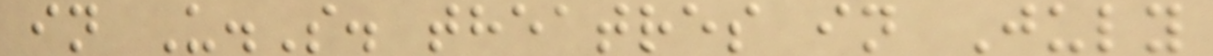in U.S. theatres in July
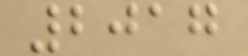2017
